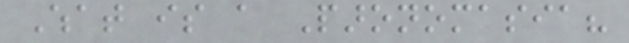What is a Paronomasia?
